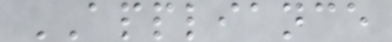APPLIANCE
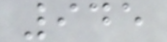945
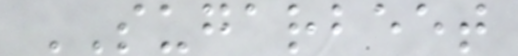SUGARBEET
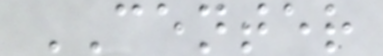CENTER
